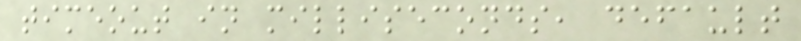timeout in milliseconds, default
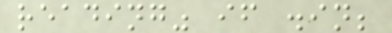reading" if .in;
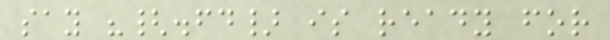say "{.fd} is ready for
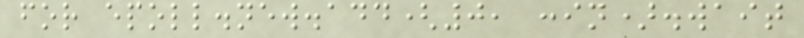for epoll.new.add(0, :in).wait
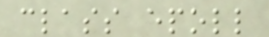class epoll
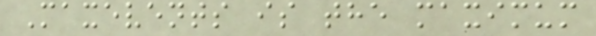Maxevents is the maximum
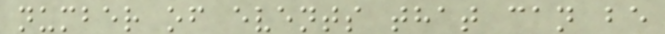number of events that can be
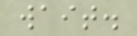wait.
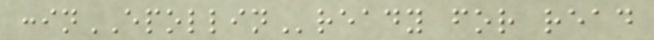:inEPOLLINready for read
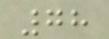78
